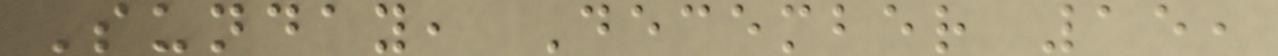Sunday, December 15,
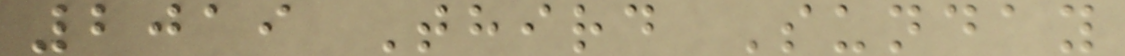2019 Third Sunday
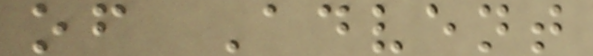of Advent
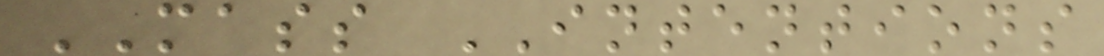MASS INTENTIONS
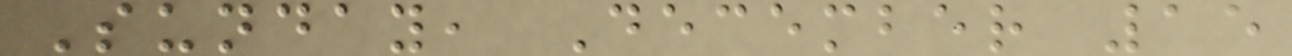Sunday, December 15
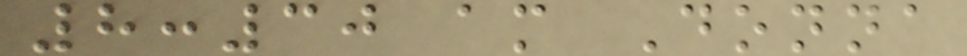8:30 am Donna
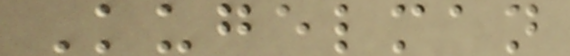Kugelman
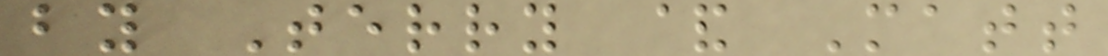by Terry & Matt
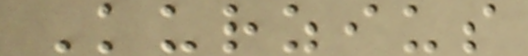Kurzius
